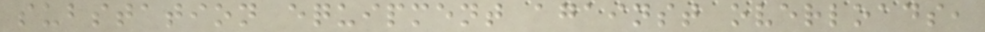substation equipment against overloads,
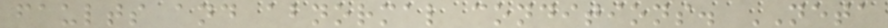faults and abnormal conditions. NETA
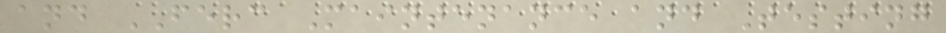and FERC Maintenance and Testing
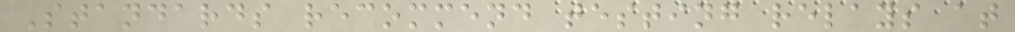Standards recommend testing relays at
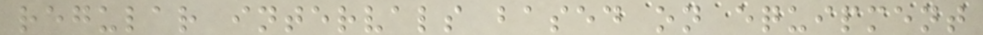regular intervals based on equipment
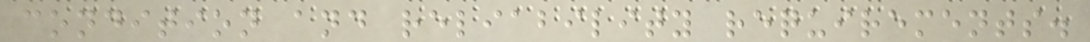condition and reliability requirements.
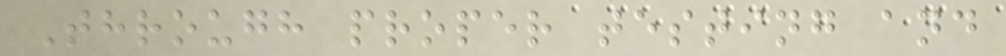Through proper testing and
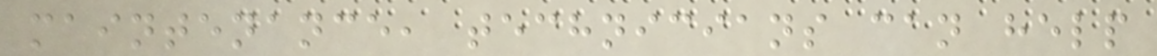maintenance, technicians can help
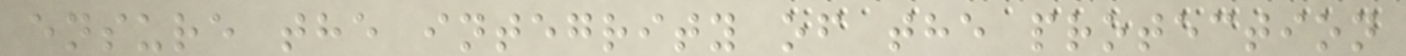ensure the integrity of the protection
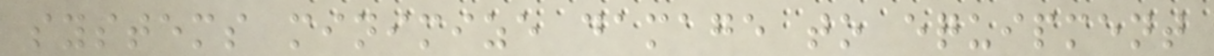systems minimize damage to equipment
